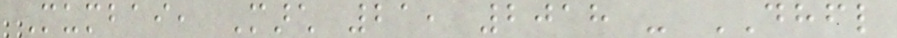Mumbai, March 21, 2018 - DHFL
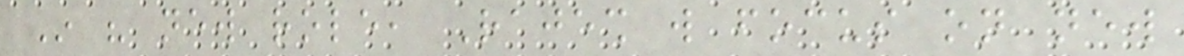In his new role, Rajesh will focus on new
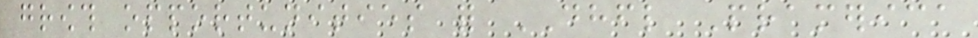growth opportunities for DHFL Pramerica
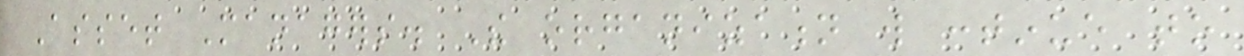Asset Managers. The organization will continue to
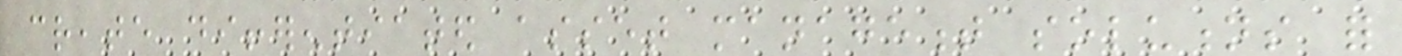create differentiated asset management solutions for
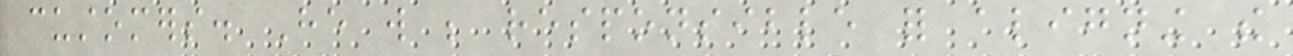customers. He will be responsible for aligning the
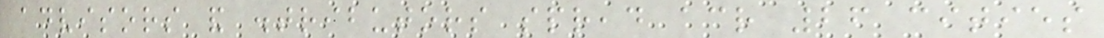advisors and distributors spread across 26 cities
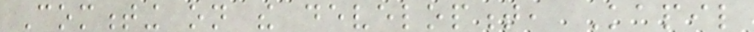Commenting on the development, Kapil
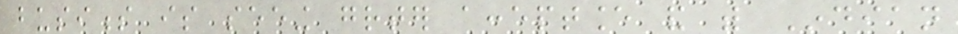business is seeing greater acceptance and with Indian
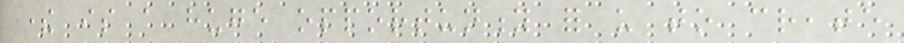there is a huge opportunity for us to create
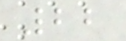22
